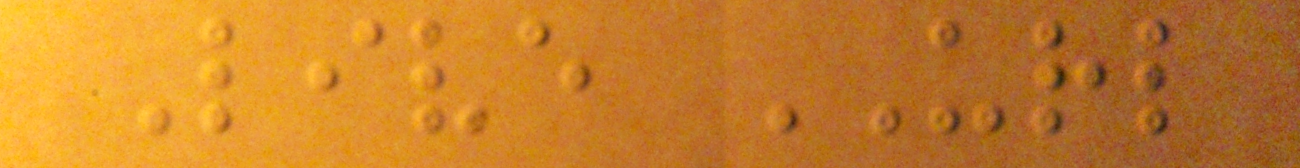Live URL
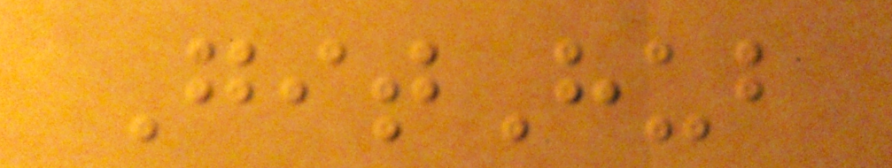GitHub
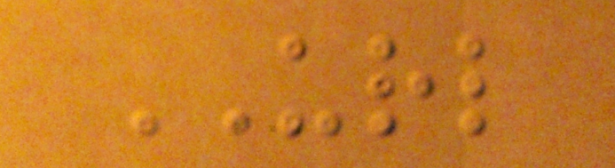URL
